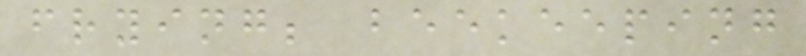frying; beekeeping
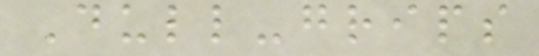Dull-grips
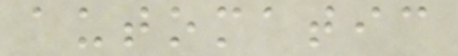automatic
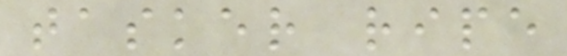tasker ripe
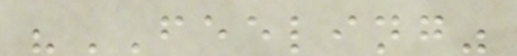"FEELING"
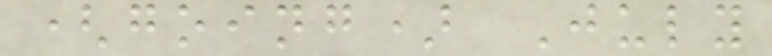(going) July
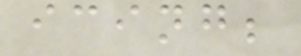icing;
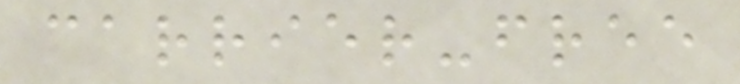carrier-free
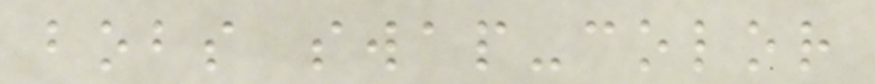bobs swap-color
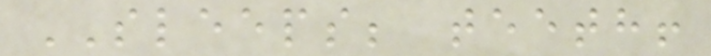SLEEPS; teeth!
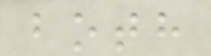both
